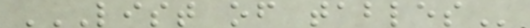LIST OF TABLES
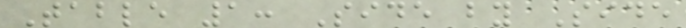Table 1: Side by Side
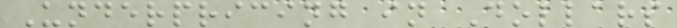Underpricing in Dollars
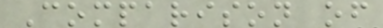Comparison of
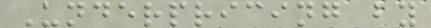Underpricing by
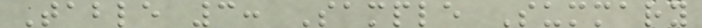Table 3: Sample Summary
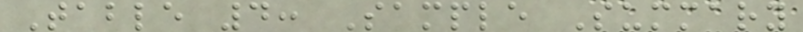Table 4: Sample Summary
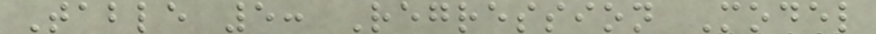Table 5: Regression Model
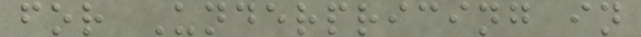for Underpricing in
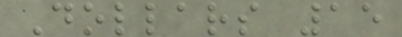Dollars 15
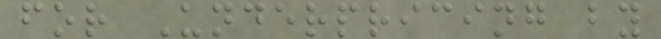for Underpricing by
